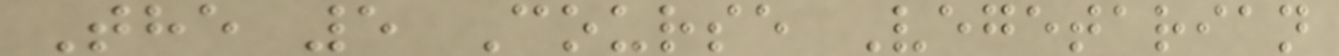The 5 Course Vegetarian
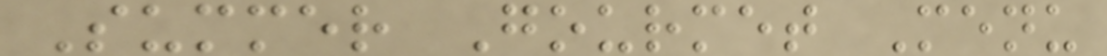Summer Gourmet Menu
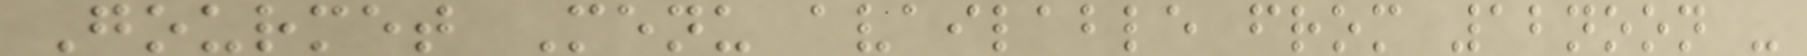Gourmet Menu available from 12noon -
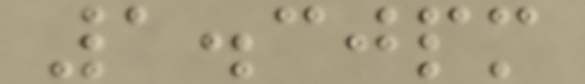1.30pm
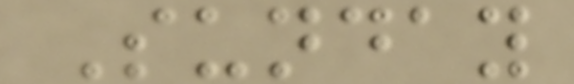Sunday
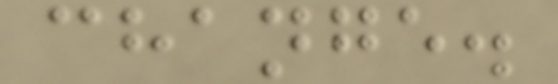change.
